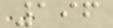196
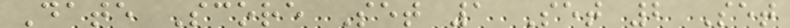Date Score Set 1 Set 2 Set
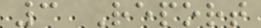3 Report
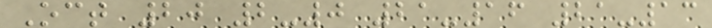Oct 20 2-0 21-16 21-13
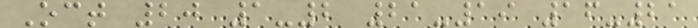Oct 20 1-2 21-19 16-21
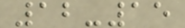12-15
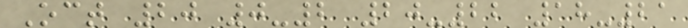Oct 20 0-2 20-22 18-21
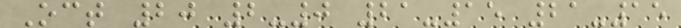Oct 20 2-0 21-15 21-15
